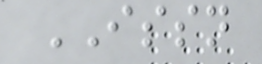ISSN
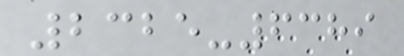2325-6389
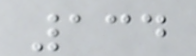134
